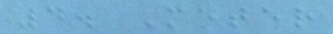4. Meter
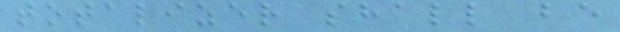totalizer shall be
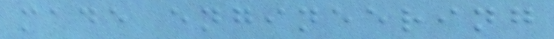made engineering
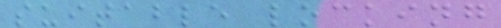suitable locking
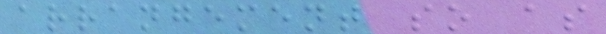arrangement so as
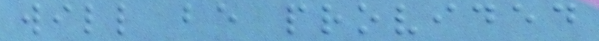will be provided
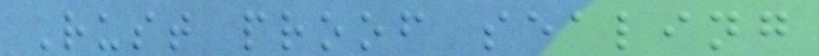Rust proof sealing
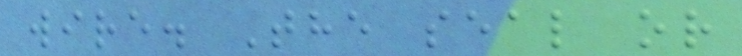wire. The seal or
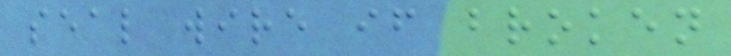seal wire if broken
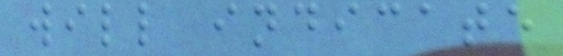will indicate
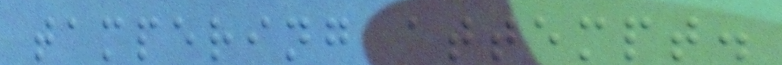tampering attempt.
